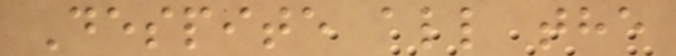Despite all the
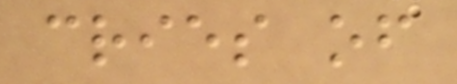cries of
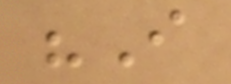"I
